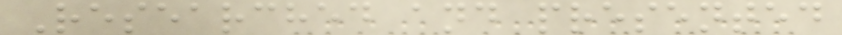Researched and presented
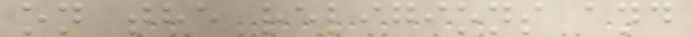on the religions and
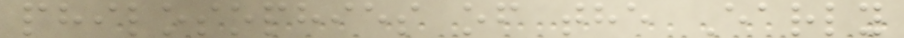philosophies of the Early
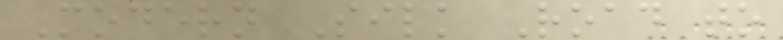Modern Silk Road to
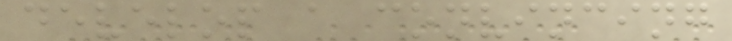develop a convincing
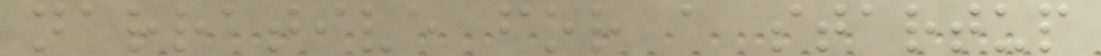narrative for a startup
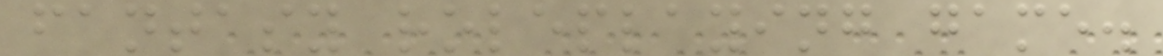fantasy roleplaying game.
